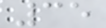35
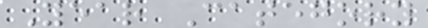Year Category
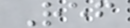Ref
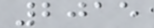2015
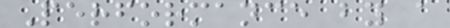Performance by a
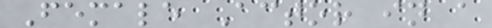Female Actor in a
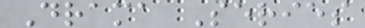Drama Series
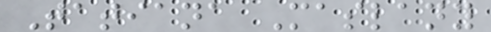Tatiana Maslany
